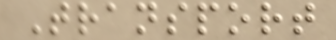Transport
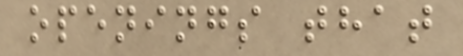openings that
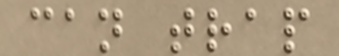can trap
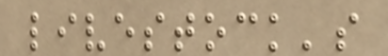livestock's
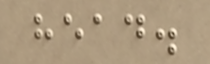head.
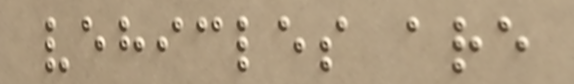vehicles are
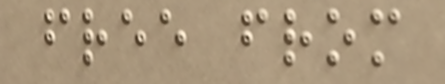free from
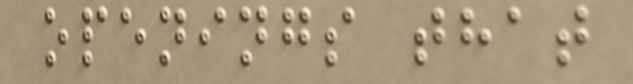openings that
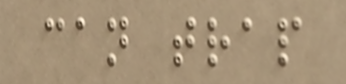can trap
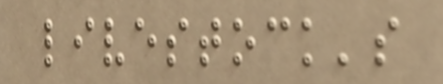livestock's
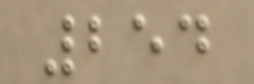254
